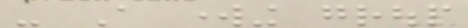- A working group
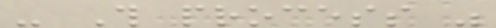- This process was
